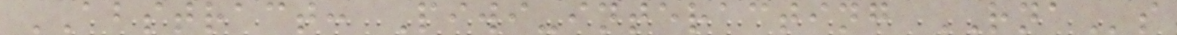ABSTRACT: Piwi-interacting RNAs
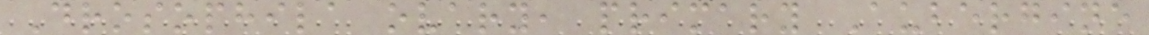Drosophila ovary, primary Aubergine
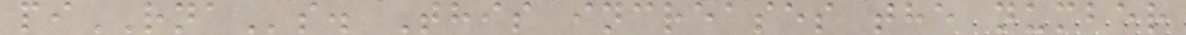piRNAs. This increases the number
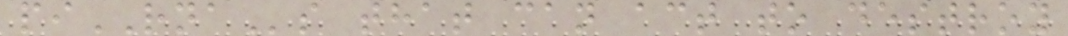piRNAs that can act to destroy
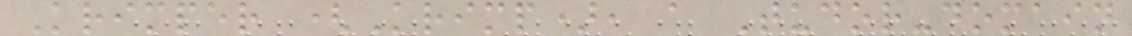Krimper (Krimp), a Tudor-domain
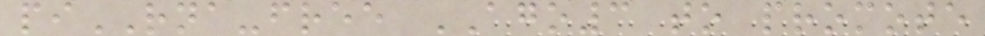piRNA-free AGO3 to promote
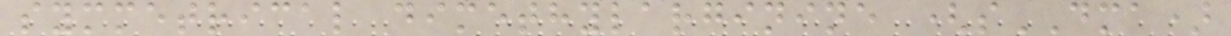symmetrical dimethylarginine (sDMA)
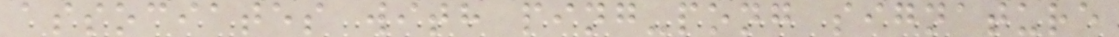associates with ping-pong signature
